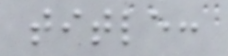title:
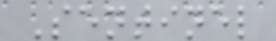Sentinel
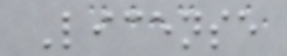License
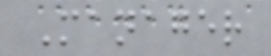Manager
